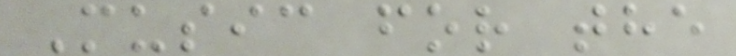Music for the
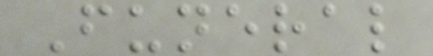Funeral
